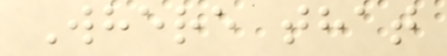Where that
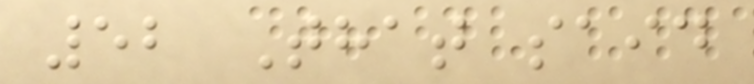52 That said
